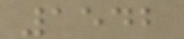1542
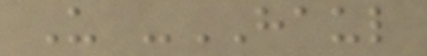U -HAUL
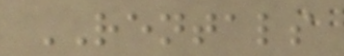RENTALS
